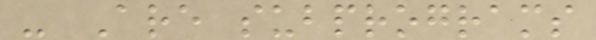- Are subprograms
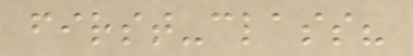first-class?
